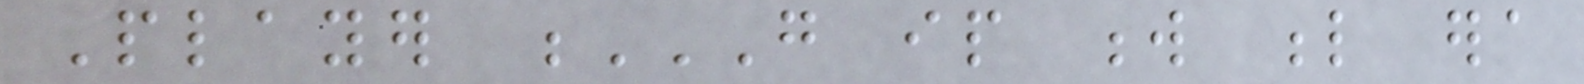Player G IP W L ERA
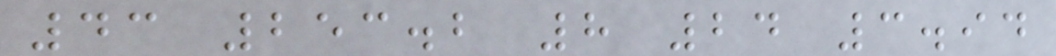43 253.2 8 24 3.94
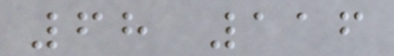68 116
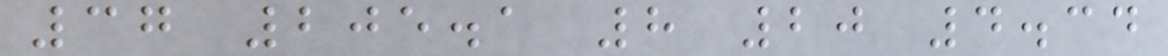37 205.1 8 20 4.34
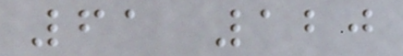61 120
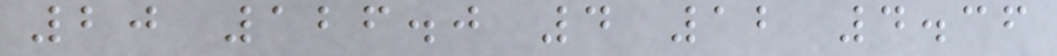20 126.0 4 12 4.36
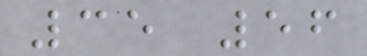35 56
